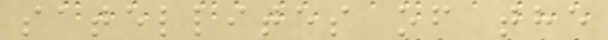satellites of the
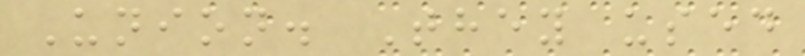Union. They used
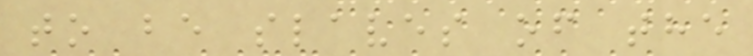to be slaves of the
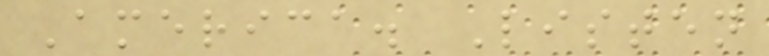America. Listen
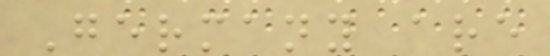Germany are
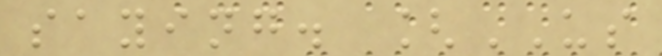saying. [US
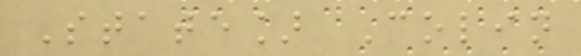State] Colin
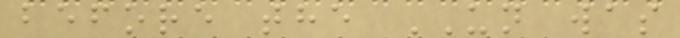before the UN was
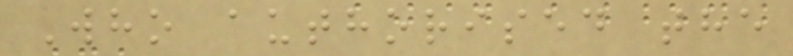Who authorised the
